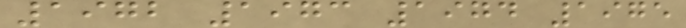1972 1973 1974 1975
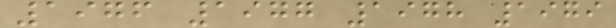1976 1977 1978 1979
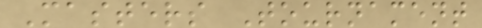Masters Tournament
